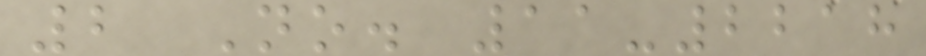2 No. 11-2218
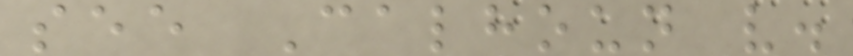see Calhoun v.
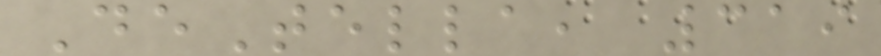DeTella, 319
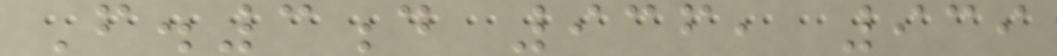F.3d 936, 939
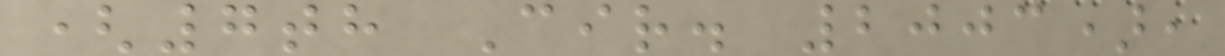(7th Cir. 2003),
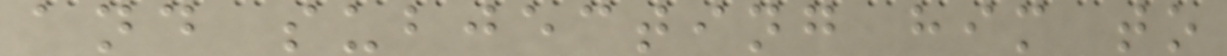and subjecting him to
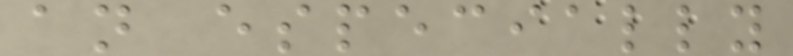an especially
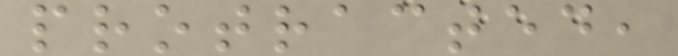protracted,
